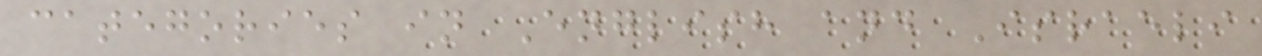categories in English and Israeli
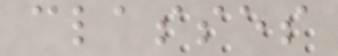classes
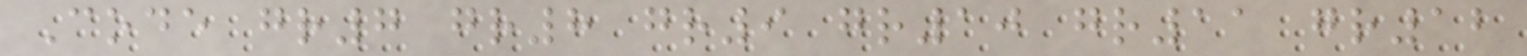Code gr7 gr8 gr9 gr10 gr11 gr12
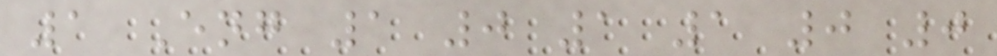1 Eng 1 0 1 1 0 0
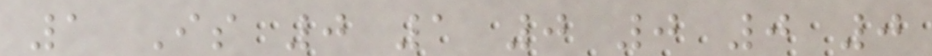1 Is 0 1 0 0 0 0
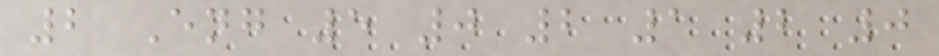2 Eng 5 0 2 1 2 0
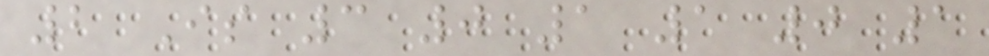2 Is 3 0 1 1 0 1
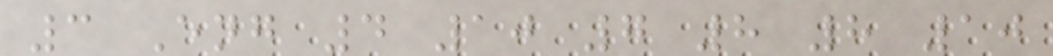3 Eng 4 10 7 8 8 10
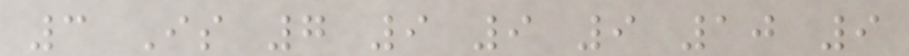3 Is 7 9 9 9 10 9
